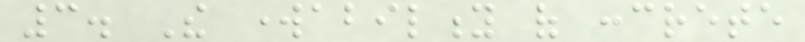3. The workability of concrete
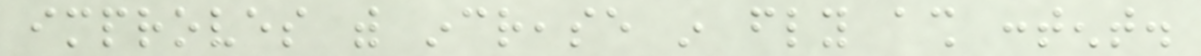improves with increase in fly ash content.
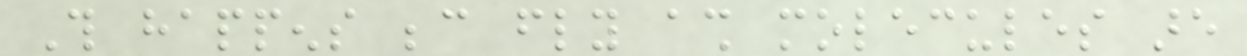This happens because fly ash molecules are
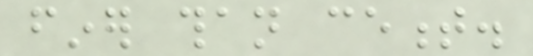finer than cement.
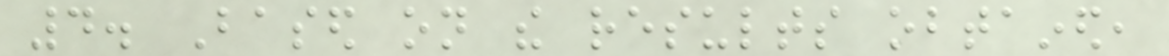4. Based on the results obtained,
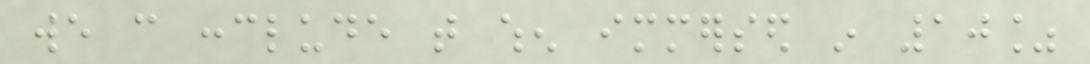we can conclude that when immersed in 10%
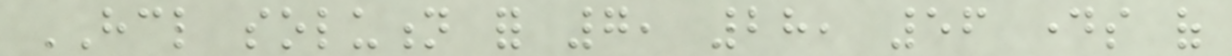HCL solution for 7, 28, 56 days of
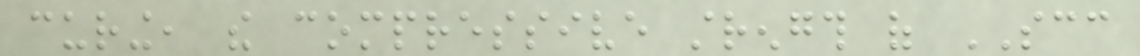curing, the compressive strength of SCC
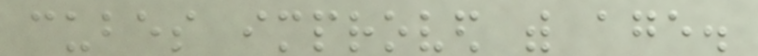cubes improved with age.
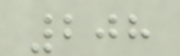208
